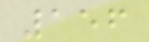156
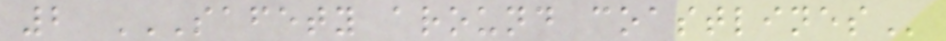2 SAFETY AROUND COASTLINES
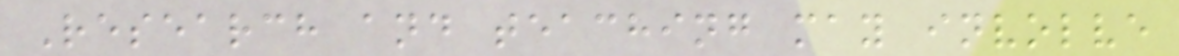Research and teaching may involve
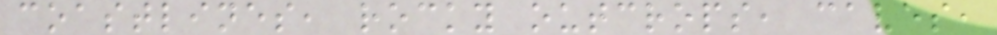coastlines, rocky outcrops, caves,
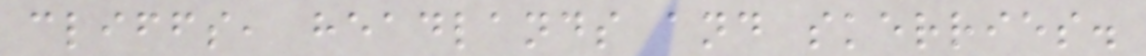cliffs, headlands and skerries.
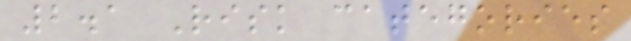2.1 Risk categories
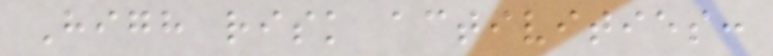High risk activities:
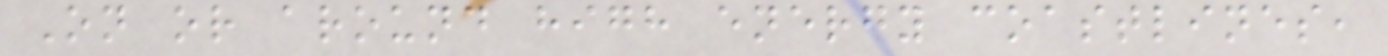On or around high energy coastlines,
